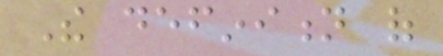The definition of
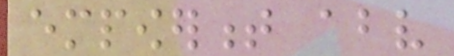empowerment above
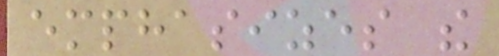emphasizes the
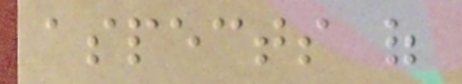aspects of
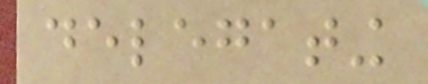delegating
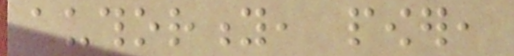authority, power,
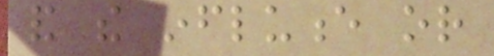and the influence or
